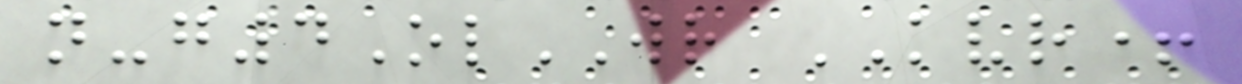n-g4OlWR KVR+
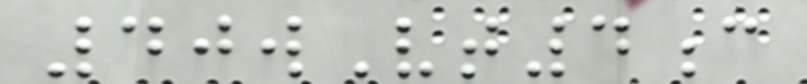40wVt4c
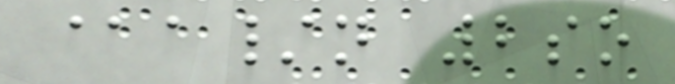@a/n 2so
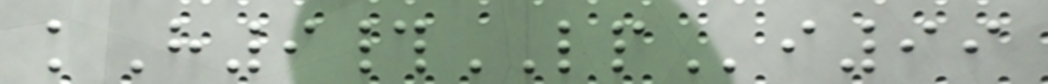kH9#LPi99
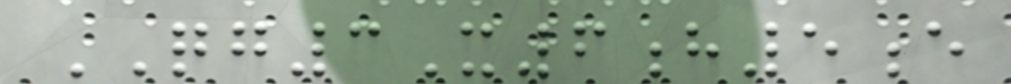QG3X6h5e
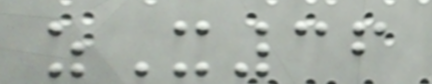zX36
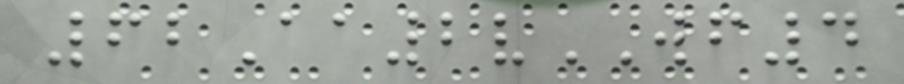62Aa2vWF4
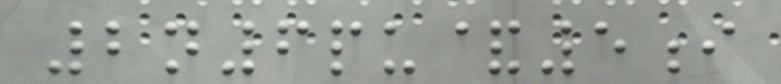2n6pu&5i
